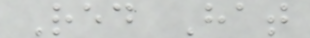Red Hat
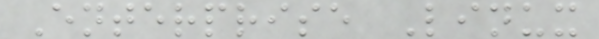Enterprise Linux
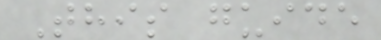This guide
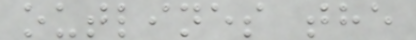outlines the
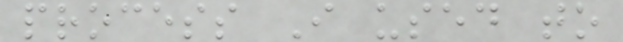process I used to
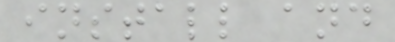install and
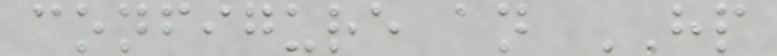configure an HP
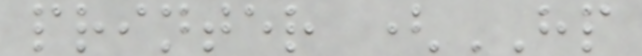printer (HP
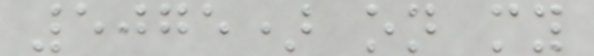5075) on my
